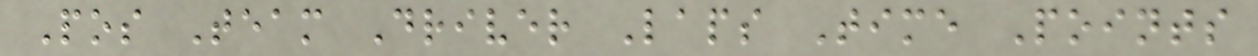Pos Team Driver Laps Time Points
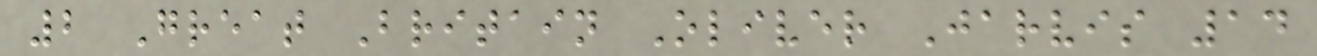2 Great Britain Oliver Jarvis 14
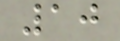10
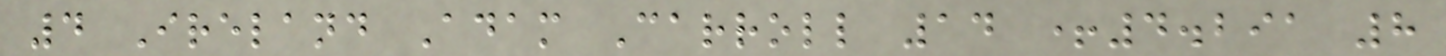4 Ireland Adam Carroll 14 +4.291 8
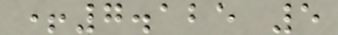+7.125 5
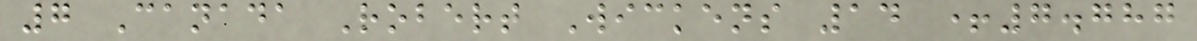7 Canada Robert Wickens 14 +7.787
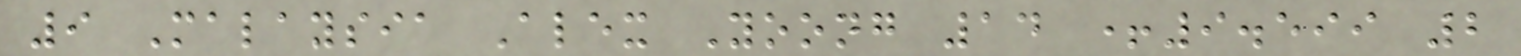9 Malaysia Alex Yoong 14 +9.599 2
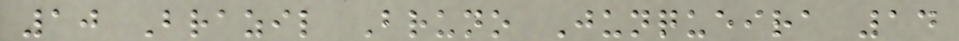10 Brazil Bruno Junqueira 14
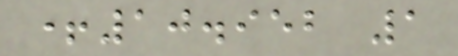+10.952 1
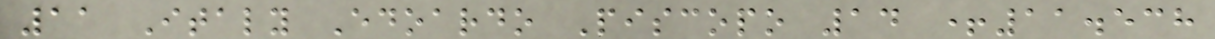11 Italy Edoardo Piscopo 14 +11.538
